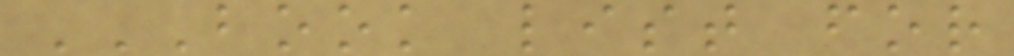BOOK LIST FOR
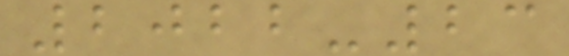2022-23
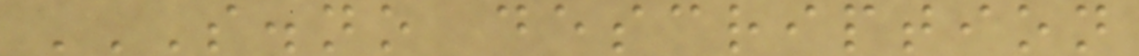S.NO DESCRIPTION
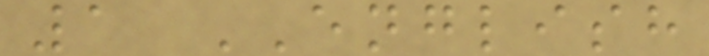1 ENGLISH
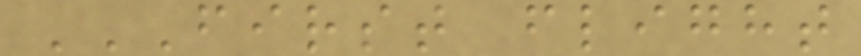FIRST FLIGHT
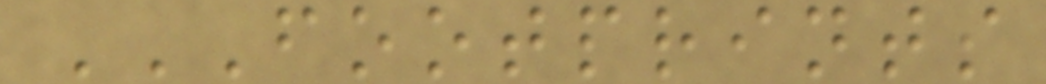FOOTPRINTS
